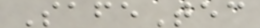SafeTec
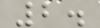2.
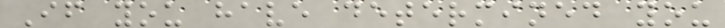If you have determined you
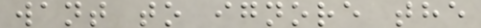want to ignore the
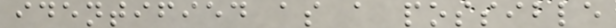identified as a possible
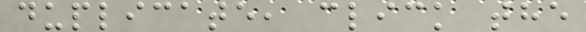duplicate, click the
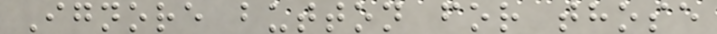Ignore button for those
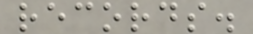records.
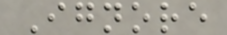Ignore
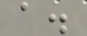a.
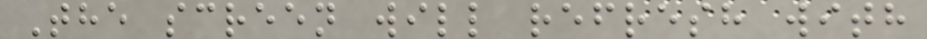The screen will refresh with
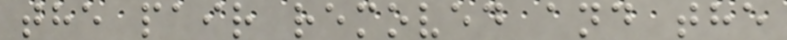the pair removed and the
